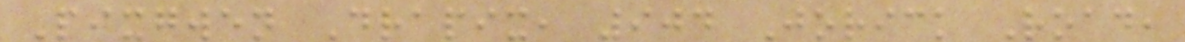Pixgwen Drapix, 904 Jorick Road,
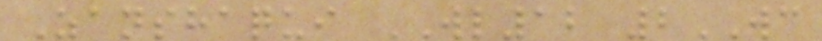Zanshaqui WL12 2WC
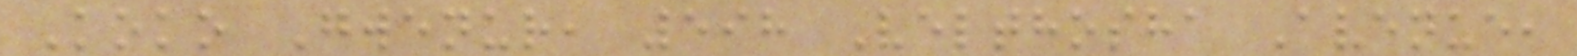Koko Gwenur, 598 Velthosha Avenue,
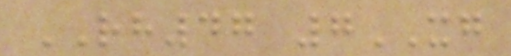RH47 7XG
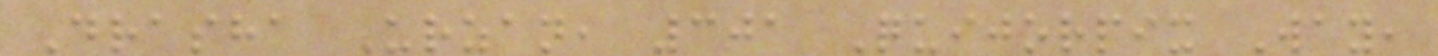Drasha Urzan, 301 Quijorpix Way,
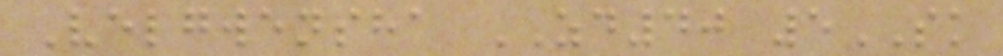Velgwensha ZD40 5SK
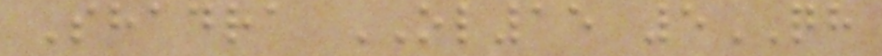Shadra OL15 5QH
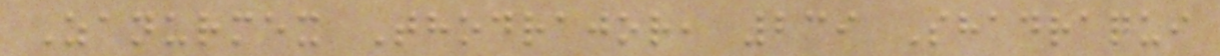Zanurmex Thodrajor, 239 Shadraqui
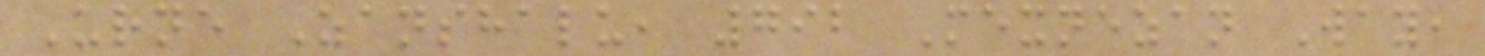Urne Zanshalu, 792 Mexnezan Way,
